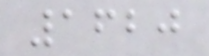1620
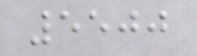5500
